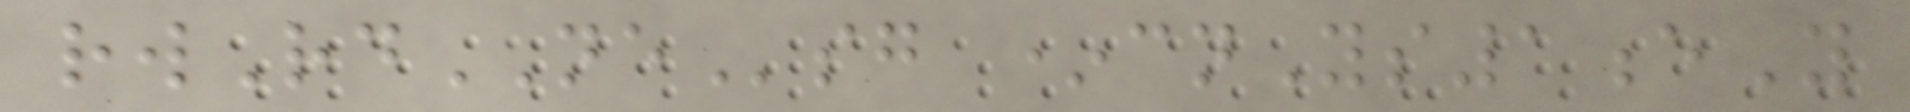rwRdNEsg *cnYs1eY
